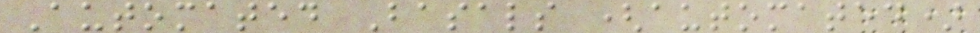Automated Basals (automated)
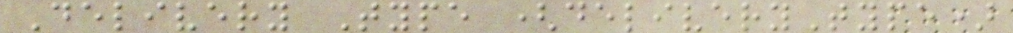Delivery Type (deliveryType)
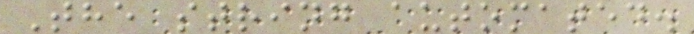The string automated.
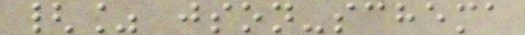{% json-schema
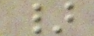}
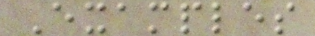Examples
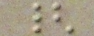{
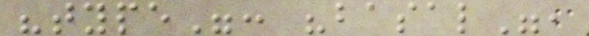"type": "basal",
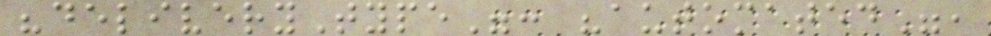"deliveryType": "automated",
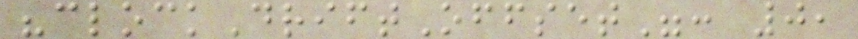"clockDriftOffset": 0,
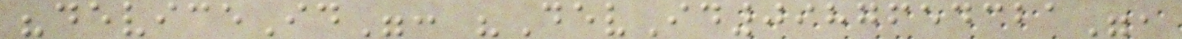"deviceId": "DevId0987654321",
